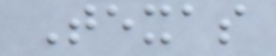Texas
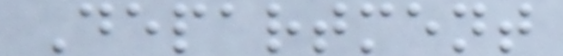Department
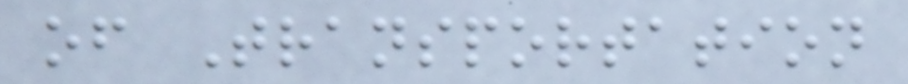of Transportation
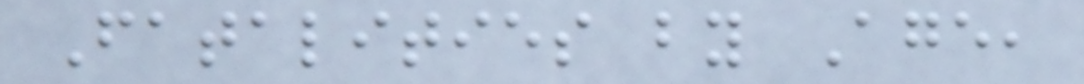Fatalities by Age,
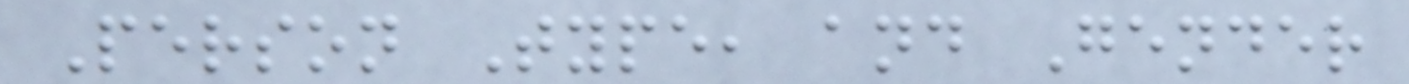Person Type, and Gender
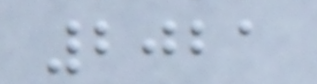2021
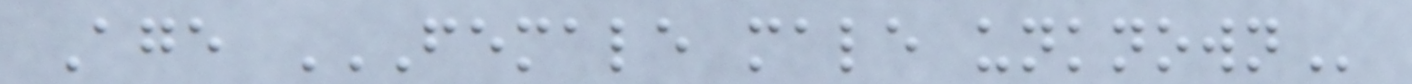Age FEMALE MALE UNKNOWN
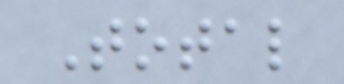Total
